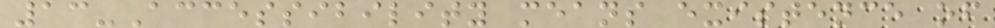13-Accessibility means existence of
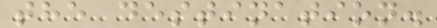the destination.
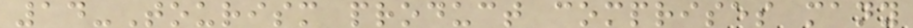14-Tourism product comprises many
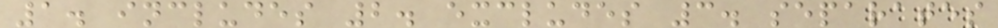1. includes 2. excludes 3. separates
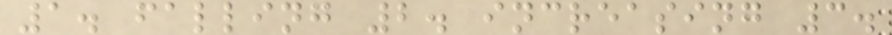1. falling 2. increasing 3.
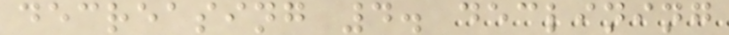decreasing 4. declining
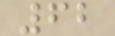62
